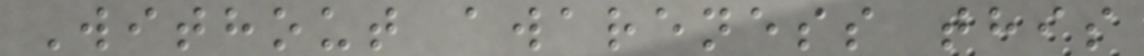Without awareness this
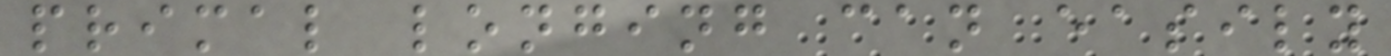primal longing can easily
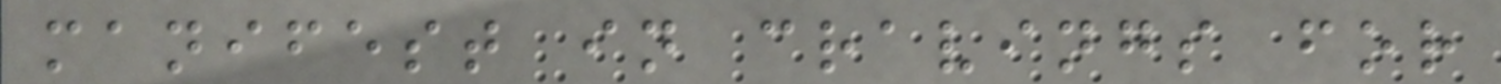manifest in cravings for
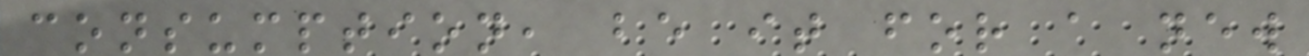consumption, be it for a new
